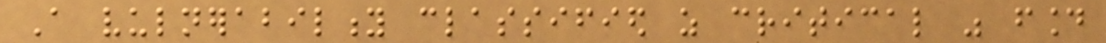A vulnerability classified as critical was found
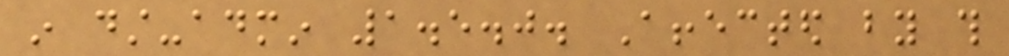in dst-admin 1.5.0. Affected by this
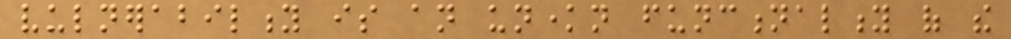vulnerability is an unknown functionality of the
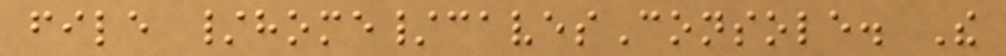file /home/cavesConsole. The
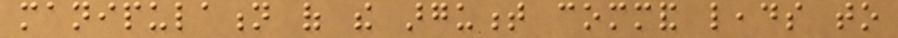manipulation of the argument command leads to
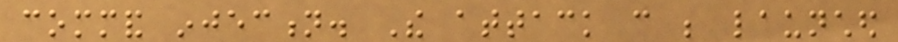command injection. The attack can be launched
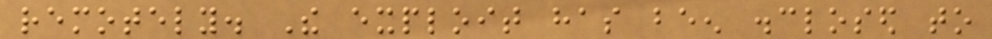remotely. The exploit has been disclosed to
